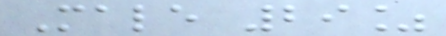Male 29%
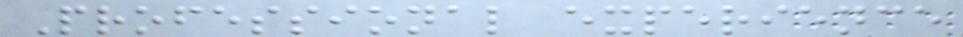Professional experience
